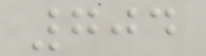704
